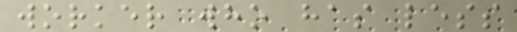worker who has less
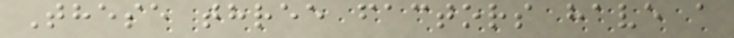These three factors have a
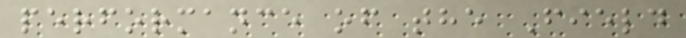performance of the Field
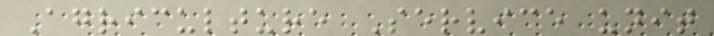Agriculture Service unit
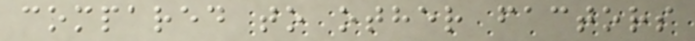compared to other factors
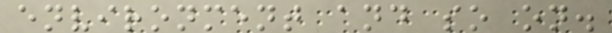environment and so on.
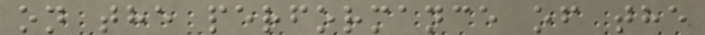on the performance of the
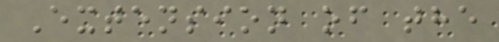Extension of the
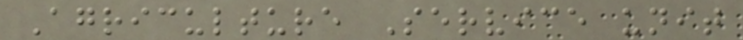Agriculture Service unit
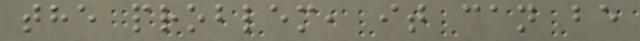the problem, it can be
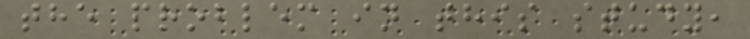the problem in this study,
